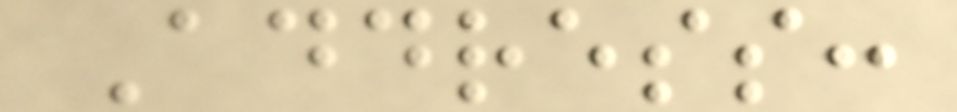Address:
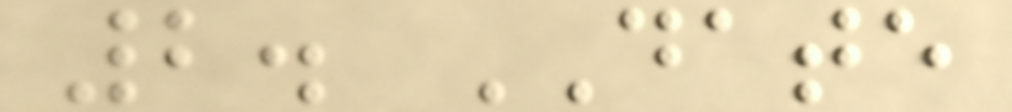2. DATE
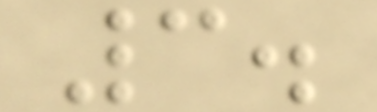3.
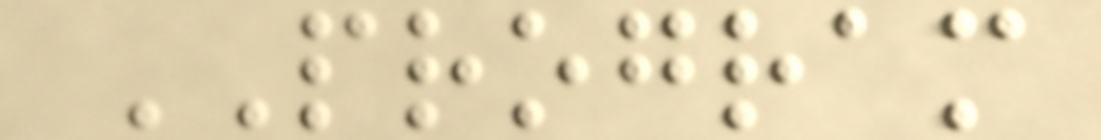PROGRAM
